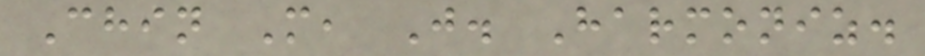Chin M, J. Harmoniz.
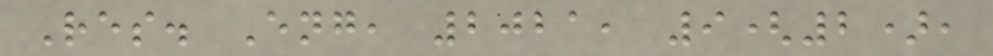Res. Eng, 2021, 9(2),
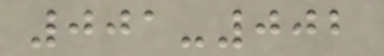001-002
